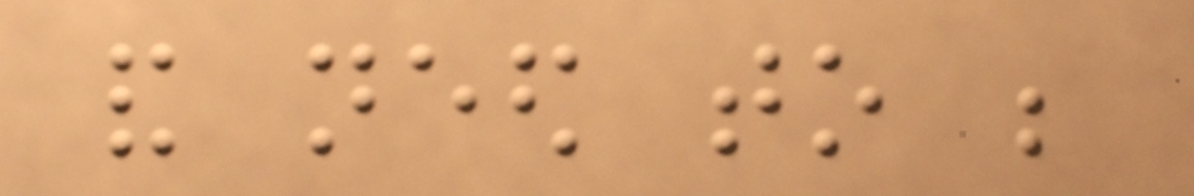and need to be
